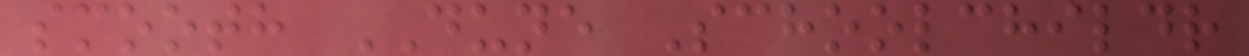smooth DUNE Schoolchildr
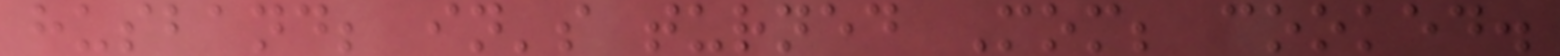husband; in's turned Mom; cooked.
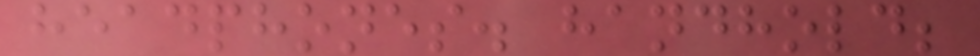headphones. handhold;
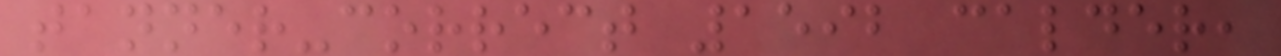tanner-correct 1592 calder,
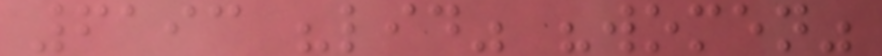6193 "lid" "women"
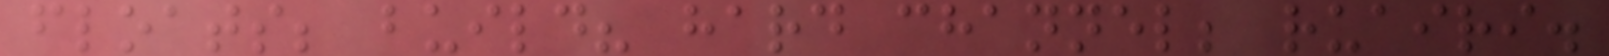floats; build? hard channel; ruairi.
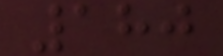180
